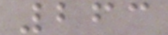263
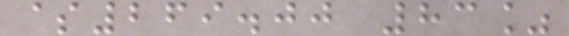$269.00 83%
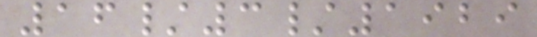16/3/1929
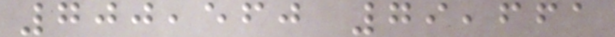700,560 79,661
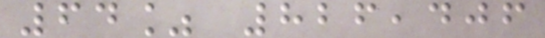64% 826,406
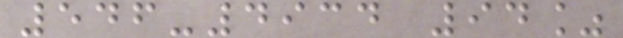546-4934 94%
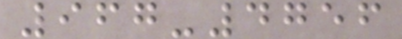967-4756
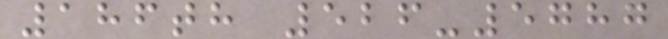186th 526-5787
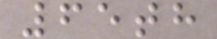65th
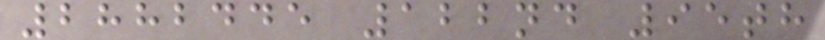2882445 122nd 95th
